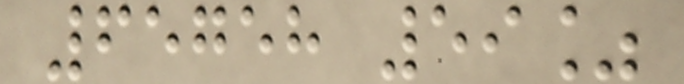65758 59%
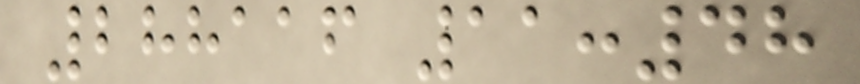288116 11:48
